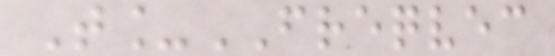T_FREQVEC
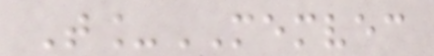T_MEMVEC
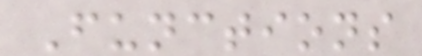Functions
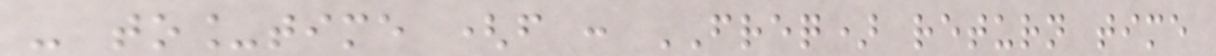- to_time (f : FREQ) return time
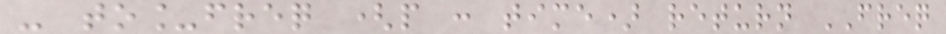- to_freq (p : time) return FREQ
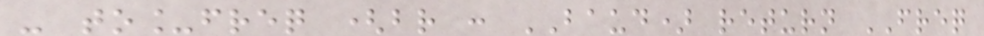- to_freq (br : BAUD) return FREQ
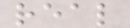real
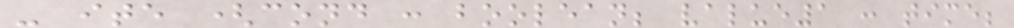- ite (cond : boolean; value1 : time;
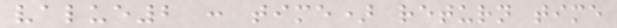value2 : time) return time
